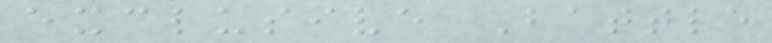exclusive Battle
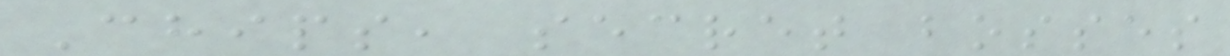Chips, secret bosses
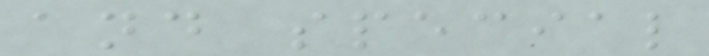and special
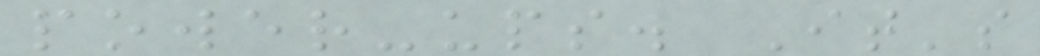power-ups. It's
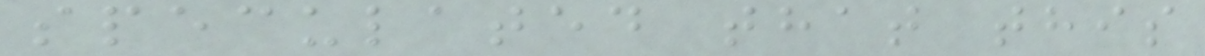speculated that this
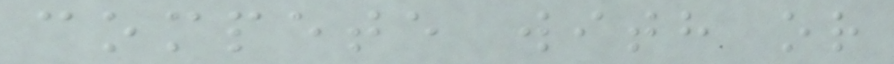compete with or
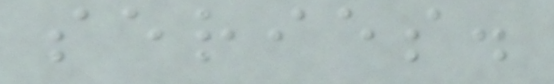series.
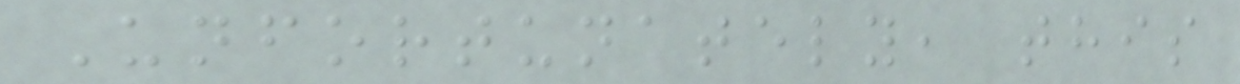Unfortunately, this
